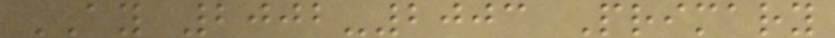AY 2002-2003 Primary
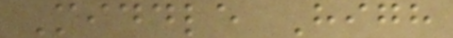Middle High
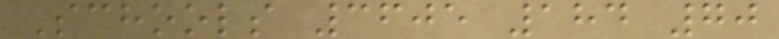Schools 3605 184 70
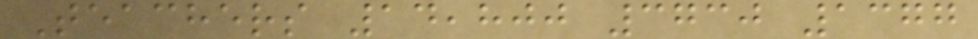Teachers 14,800 3730 1377
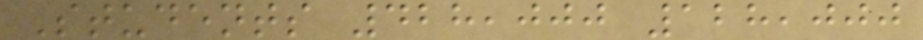Students 428,000 128,000
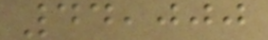44,000
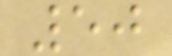50
